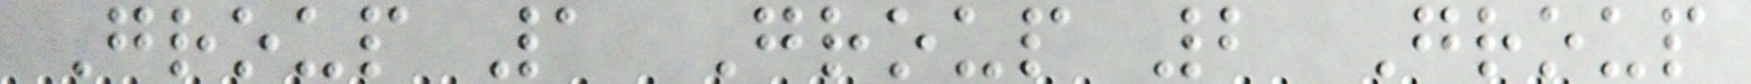Group 1 Group 2 Group
